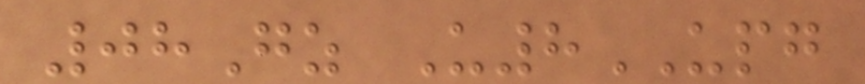08Gz U8UPG
